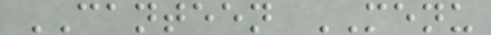CANTEEN MENU
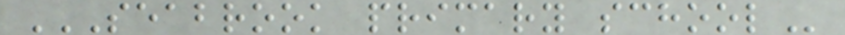SEABROOK PRIMARY SCHOOL
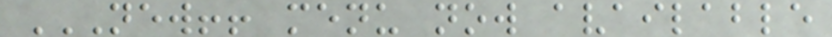NEW!! MENU NOW AVAILABLE
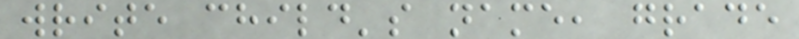write child's name, grade
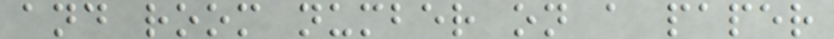and room number on a paper
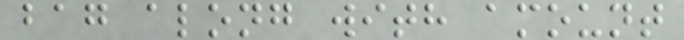bag along with amount
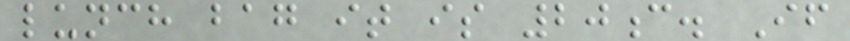lunch bag it is 20c. If
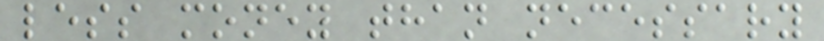less money than necessary
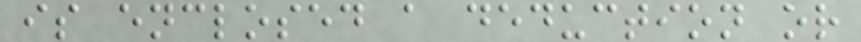is enclosed a deduction or
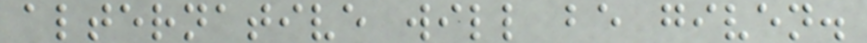alternative will be given.
